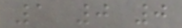1 0 0
